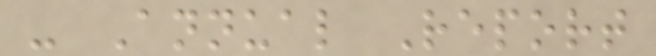- Annual Report
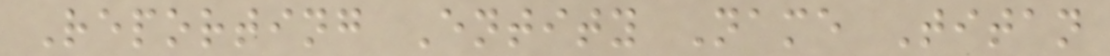Reporting Entity Name Titan
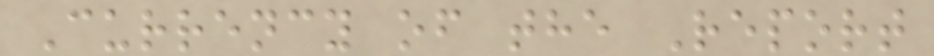Currency of the Report
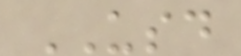USD
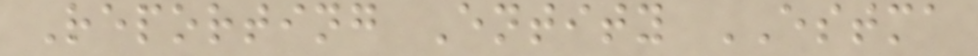Reporting Entity ESTMA
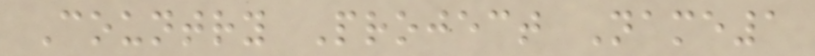Country Project Name1
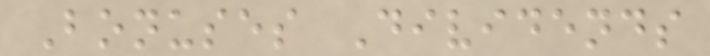Bonuses Dividends
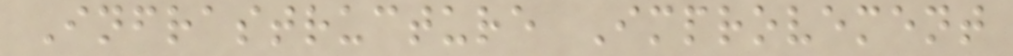Infrastructure Improvement
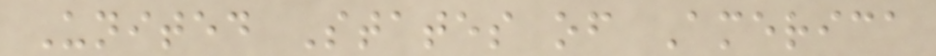United States of America
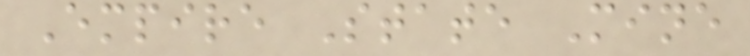Empire State Mine
